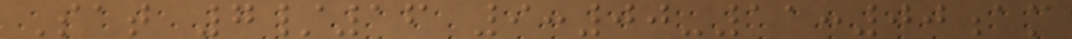Sat 7/16 9:00-11:00am
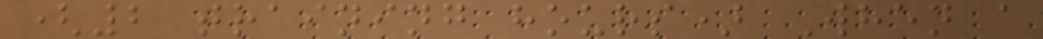(2 training hours) When a
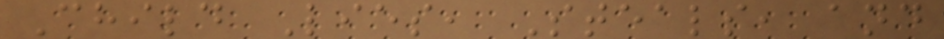Child Lies, Steals, and
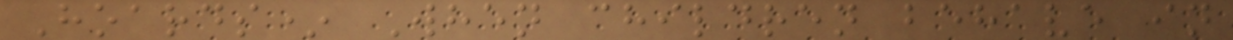Hoards* When children behave in
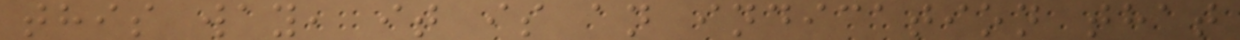this way, it is an indication that
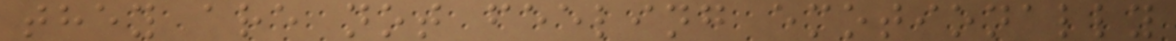they are not feeling emotionally
